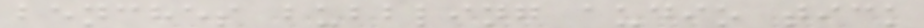benches bubbling audio tick
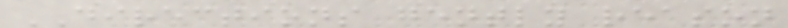DIRECTIONS gently reason
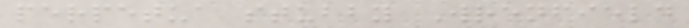perpetua stubby Wrenfield
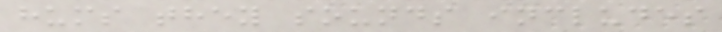hums they sounds includes
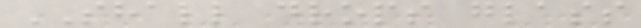SHALL drops glass
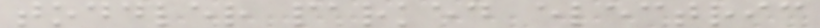toddler parked electric
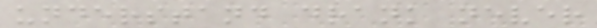understand drank never
